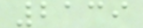2139
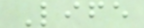Life
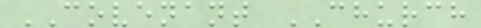COVENANT CHURCH
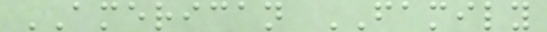AMERICAN FAMILY
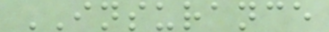INSURANCE
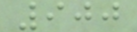900
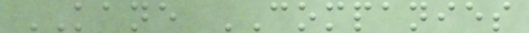KANE COMPANIES
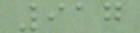917
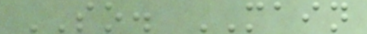SO. MAIN
